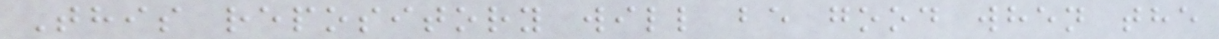This repository will be good when the
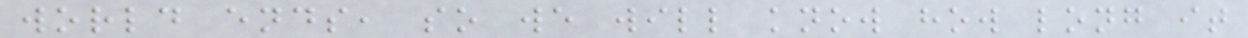world ends, so we will know how long it
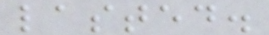lasted.
